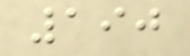190
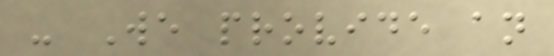- We provide an
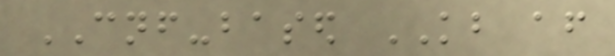CNF-based KB after
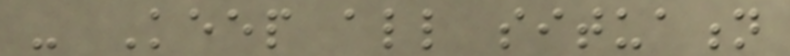- Keep all situation
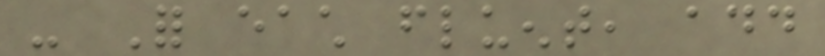- For each fluent, add
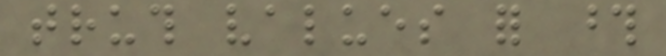truth values for those
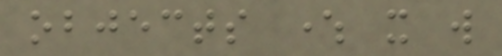objects where it will
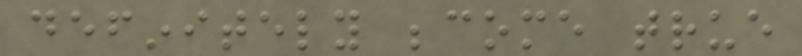definitely become true
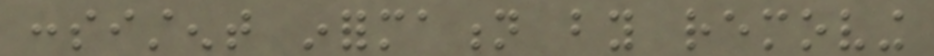consistent information by removing
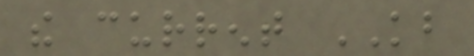the current KB
